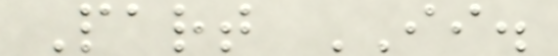Part II.
